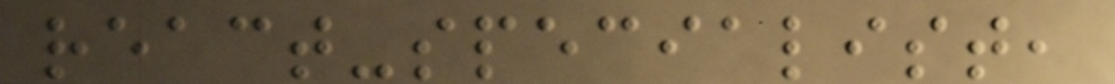react-specialist,
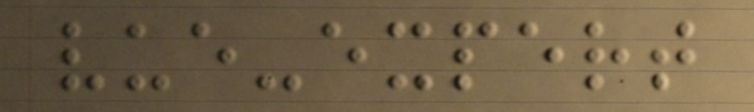vue-expert
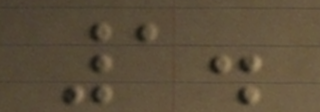1.
